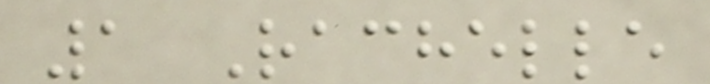1 Rachelle
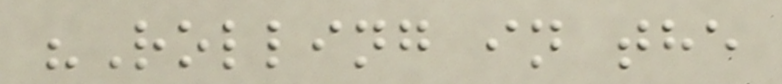"Rolling in the
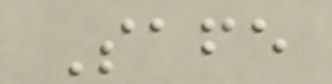Safe
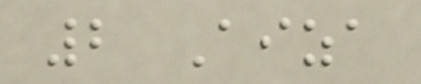2 Aiza
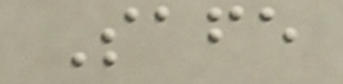Safe
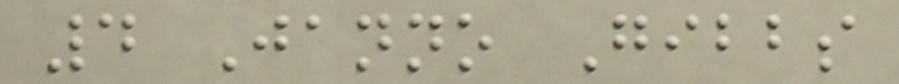4 Janno Gibbs
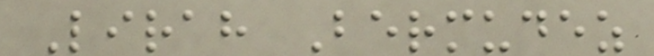Lirah Bermudez
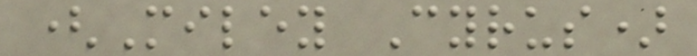(Miley Cyrus)
